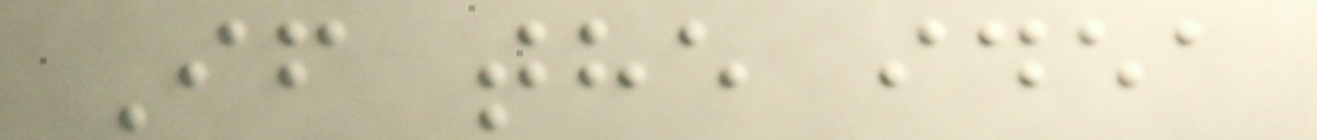If the idea
